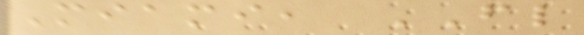Miami, FL
